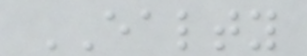EALTY
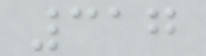317
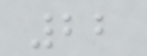22
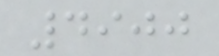4900
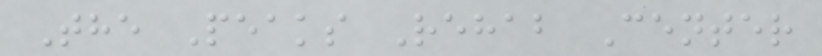The Peaks Rehab Center
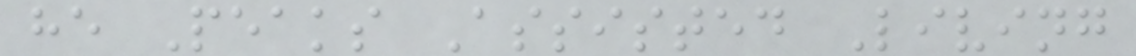he Peaks Assisted Living
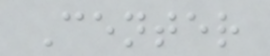Center
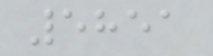5851
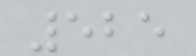525
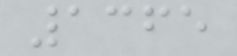1365
